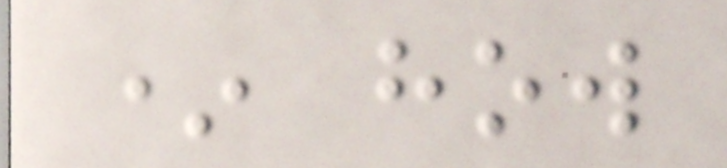* how
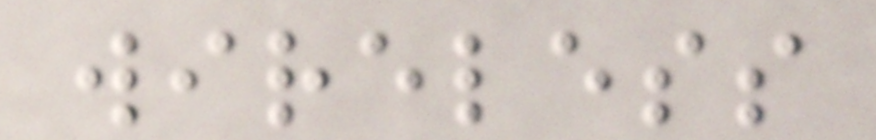wireless
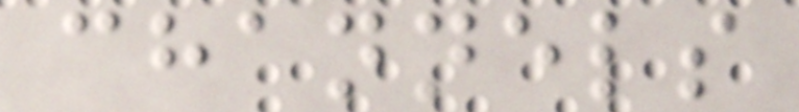channels
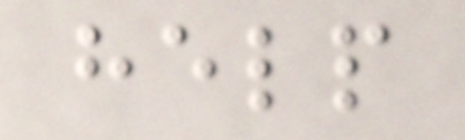help
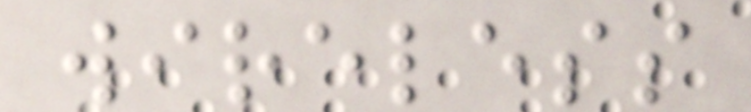wireless
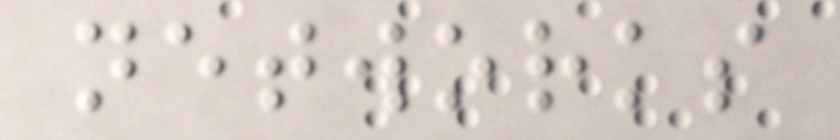networks
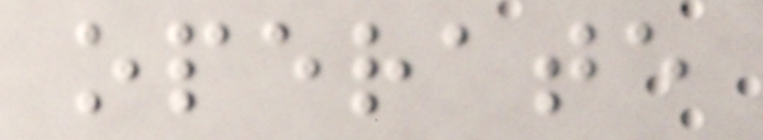operate
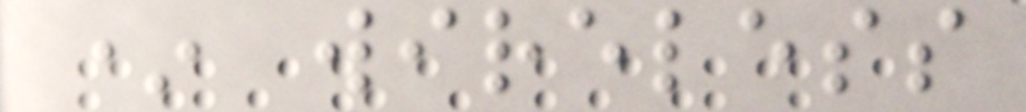* wireless
